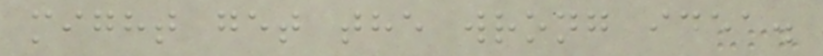might get the wrong idea.
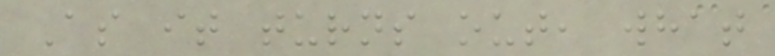As it turns out, what
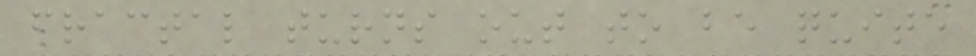fractal turns out to be quite
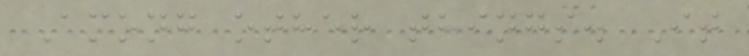Among other things. It
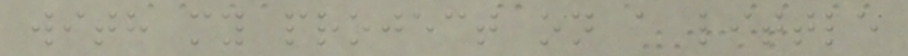with my project on a little
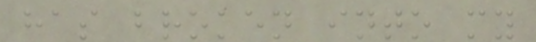has broken into my
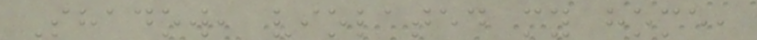Shadow, violated my home,
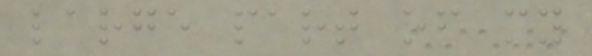large part of my
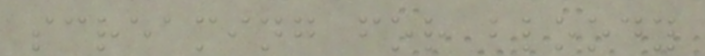screaming for bloody
